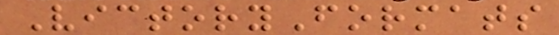VictoryFormats
